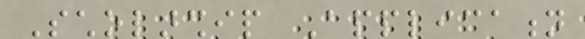Scholarship Application
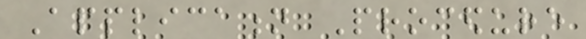Application Procedure
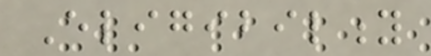Eligibility
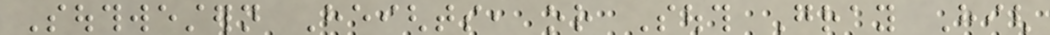Southwestern Heights, or South Gray High
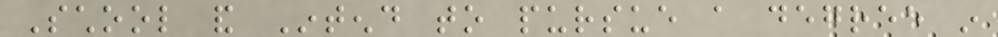School and Intend to pursue a degree in
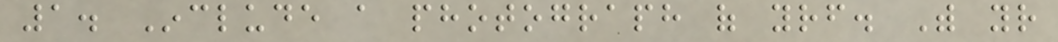1. Include a photograph of yourself. With your
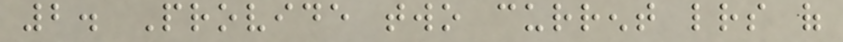2. Provide two current letters of
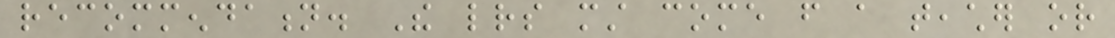recommendation. The letters must come from a teacher or
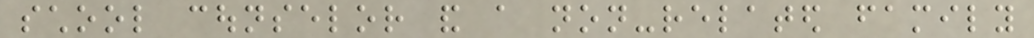school counselor and a non-related family
